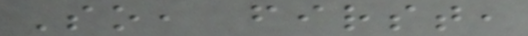So, first,
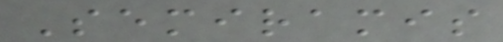Semiramis
